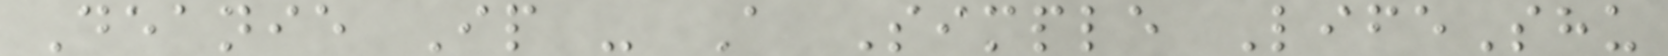Deanie Ip - A Simple LifeShu
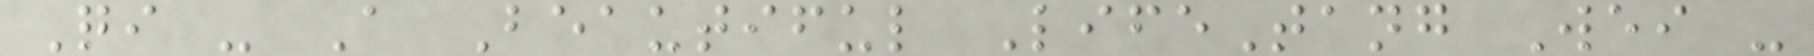Qi - A Beautiful LifeTang Wei -
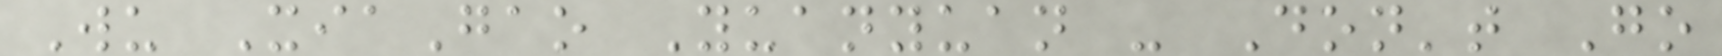Wu XiaGao Yuanyuan - Don't Go
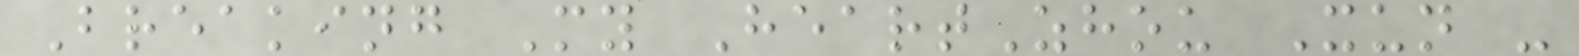Breaking My HeartZhou Xun -
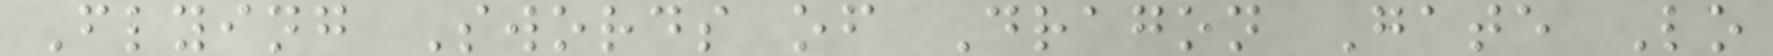Flying Swords of Dragon Gate Lo
